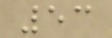53
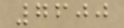7600
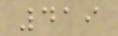419
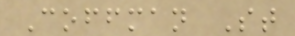Coffman St
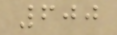600
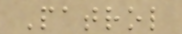Patrol
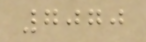7070
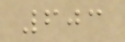603
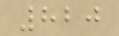820
